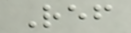Ref
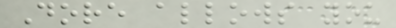Dore allows you
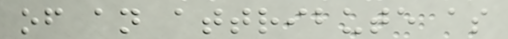of an attribute as
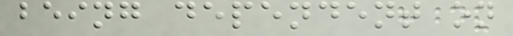being dependent on
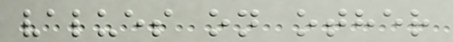values on other
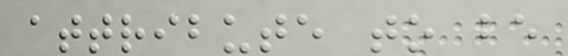attribute to be
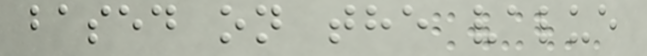based on the value
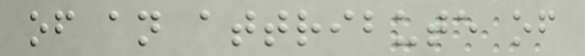of an attribute of
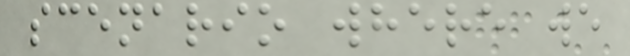scenario where we
